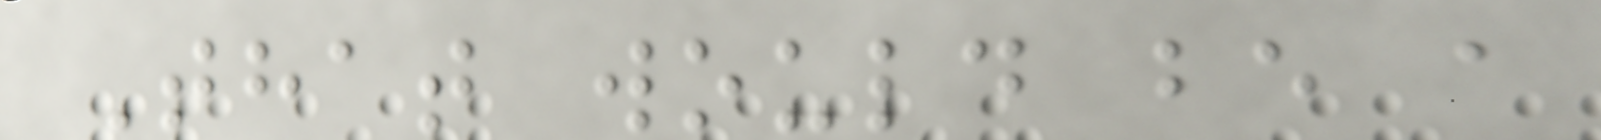That would be a
